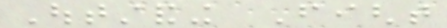Outstanding Fight
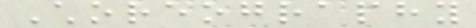Choreography
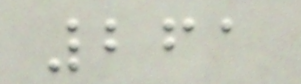261
